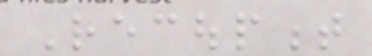Recoupment
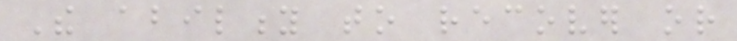The ability to recover or
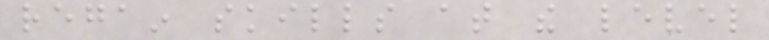regain skills at the level
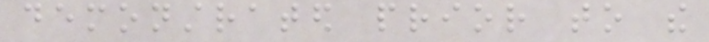demonstrated prior to the
